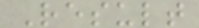Result
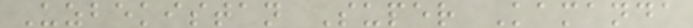Uzbekistan Super Kamanda
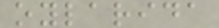oylarida
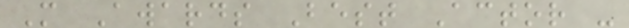M Awards Best Actor -
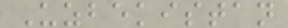Uzbekistan
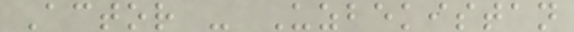Actor - Uzbekistan
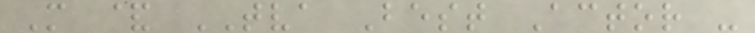M & TVA Best Actor -
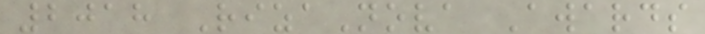2018 RizaNova Awards
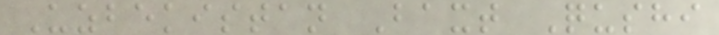Uzbekistan Baxt Qushi
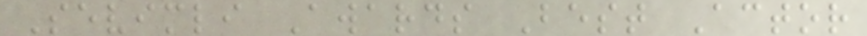Sevimli Awards Best Actor
